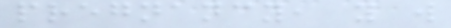pregnancy, you will
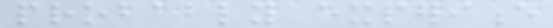probably experience
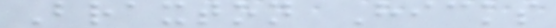Braxton Hicks
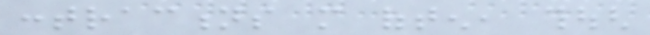contractions more often, though
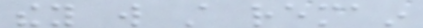they will still remain
